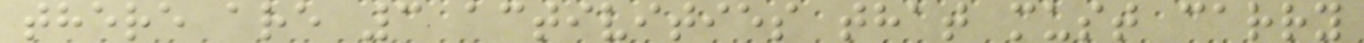there are 3 activities that must carry
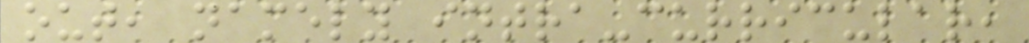out, namely intra-curricular,
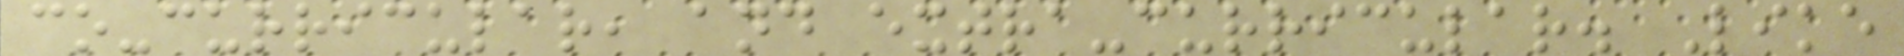co-curricular, and extra-curricular. Like
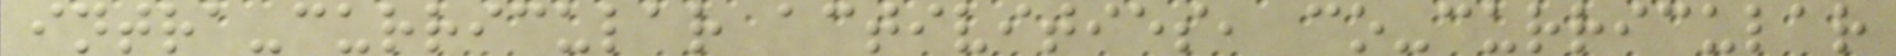intra-curricular activities, co-curricular
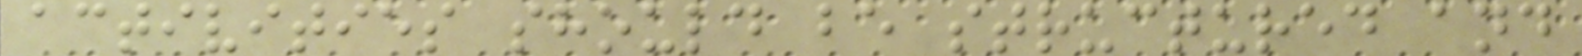activities should be structured and
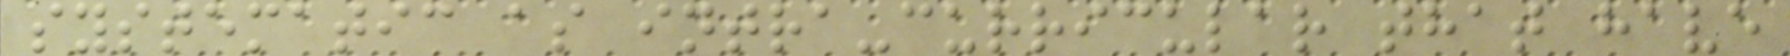systematic as intra-curricular that have
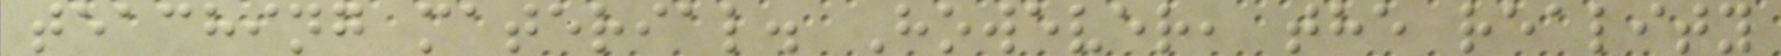teaching material. However, the reality
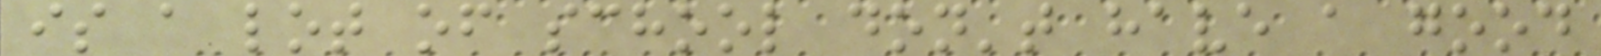is a lot of school don't have a good
